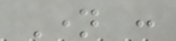Name :
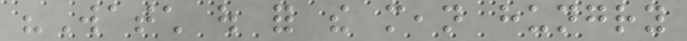"Watch out for the mean hungry
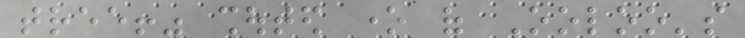tree!" shouted one of Ooloo's
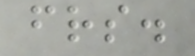friends.
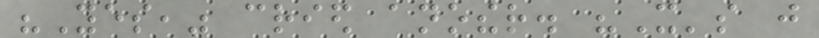"Yes," cried another. "It's just
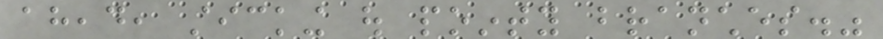ahead, sticking out pointy branches."
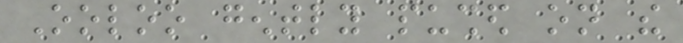Ooloo gently pushed on the
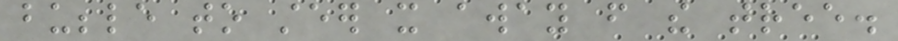bubble to steer it away from the tree.
